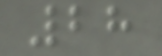28
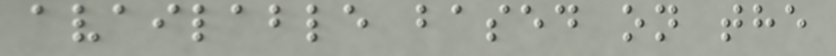available based on the
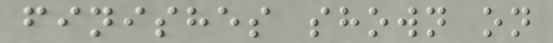finishes shown on
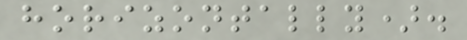horizontally).
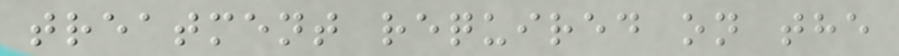treatment required on the
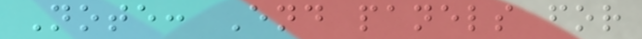Note: End panels for
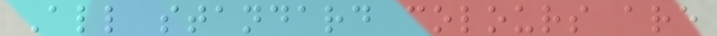All standard colours are
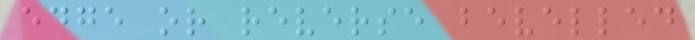edge or reverse bevelled
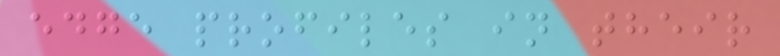edge profiles in their
